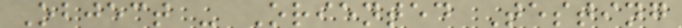Object - Oriented Testing
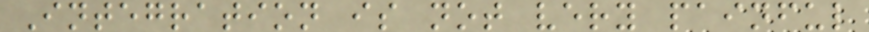Integration is not very painful
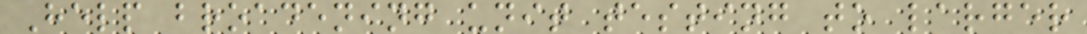Help broadening unit testing to larger
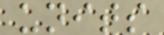units
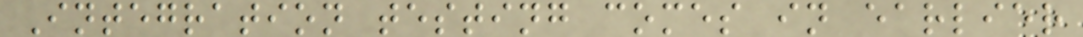Integration testing comes in earlier
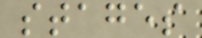stages
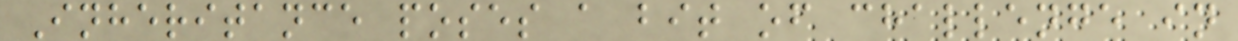Inheritance poses a bit of challenge in
